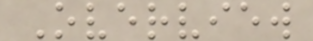Overview
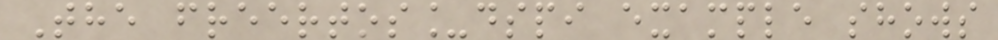The freertos_dspi example shows
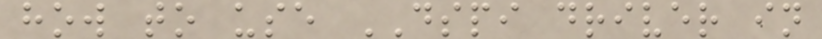how to use DSPI driver in
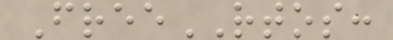FreeRTOS:
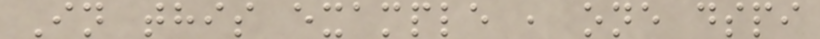In this example , one dspi
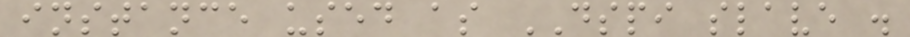instance used as DSPI slave .
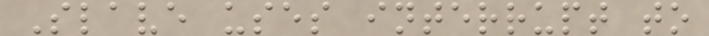Slave uses interrupt to
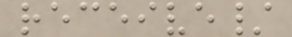receive/
